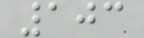103
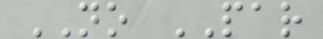NO PAR
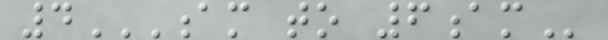4AM TO 6AM
